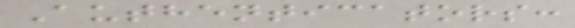Authenticators:
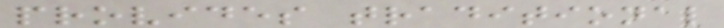provides traditional
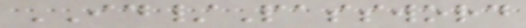ID/Password
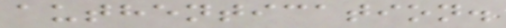authentication.
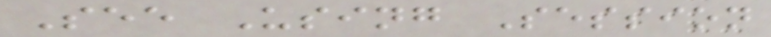See Using Session
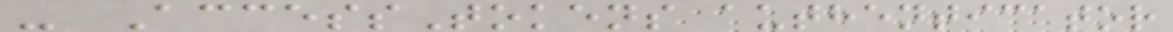- AccessTokens authenticator
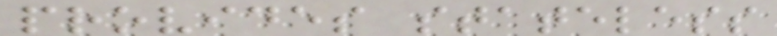provides stateless
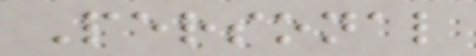Personal
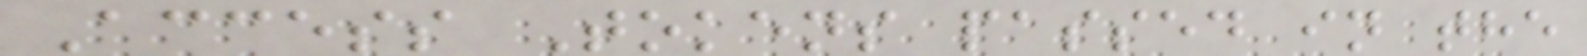Access Tokens passed in the
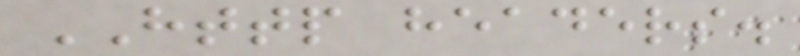HTTP headers.
